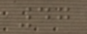47
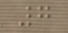7
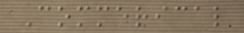Commerical
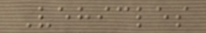Vehicles
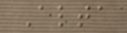Alta
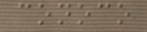conoco
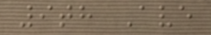9th Ave
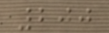200
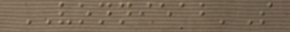VONNIEAB'S
